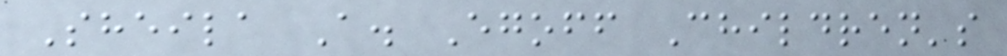Sheila A. Egoff Children's
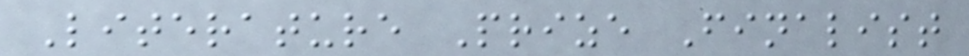Literature Prize Finalist
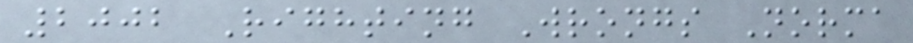2002 Righting Wrongs Norma
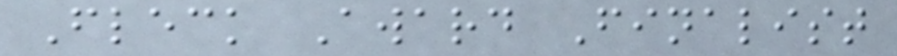Fleck Award Finalist
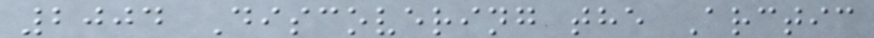2004 Discovering the Arctic
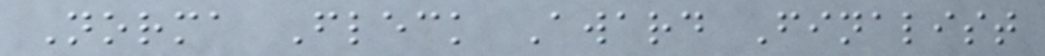Norma Fleck Award Finalist
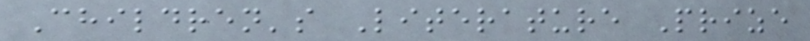Children's Literature Prize
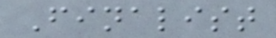Finalist
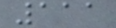111
